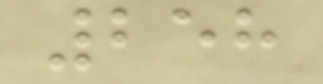258
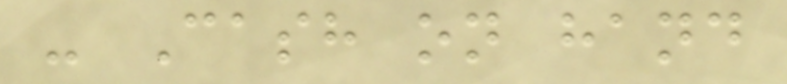- Cash on hand
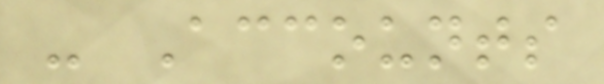- Accounts
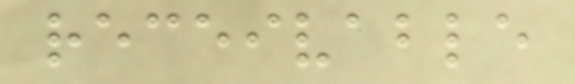receivable
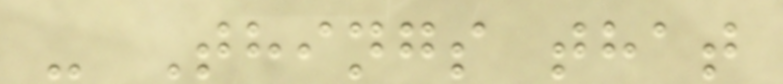- Things that
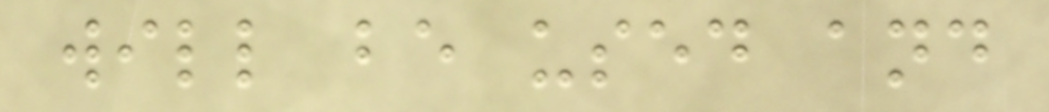will be used and
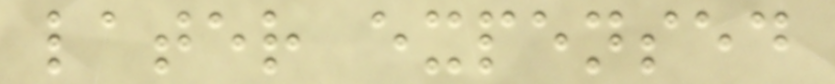later expensed
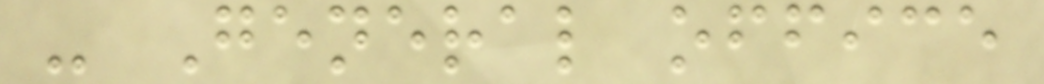- General office
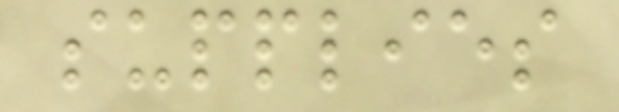supplies
